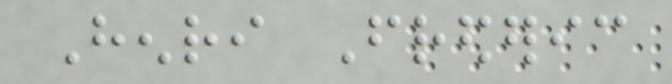Henri Frederic
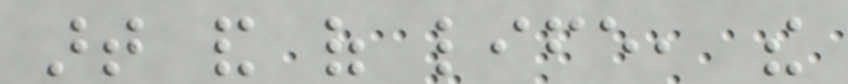art and of life, the
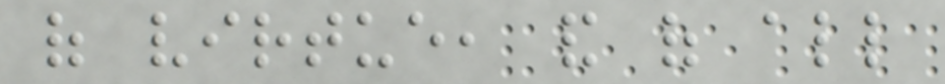of virtue, and of all
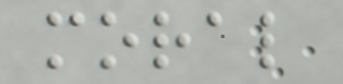moral
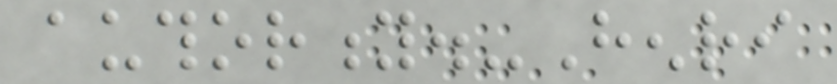authority.-Henri
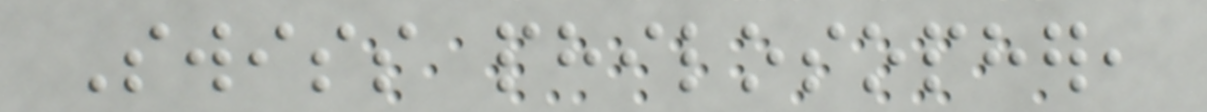Swiss philosopher,
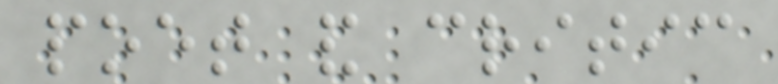poet and critic
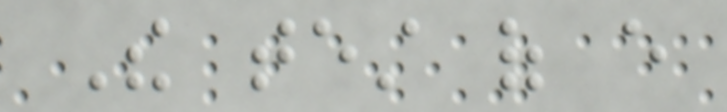The test of every
